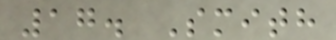17. Smith
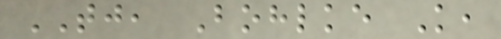TJ, Bohlke K,
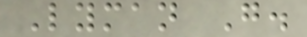Lyman G.
